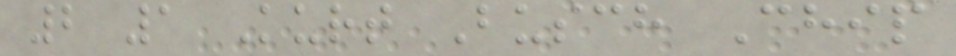2 1 Kurt Busch Chip
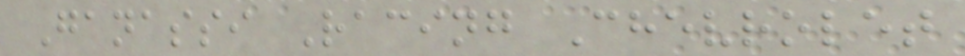Ganassi Racing Chevrolet
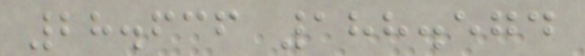28.636 188.574
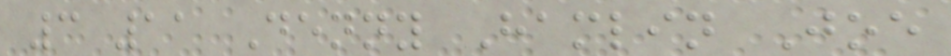3 11 Denny Hamlin Joe
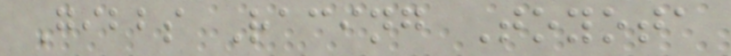Gibbs Racing Toyota
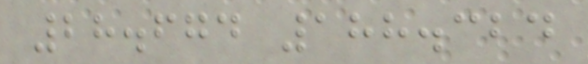28.674 188.324
